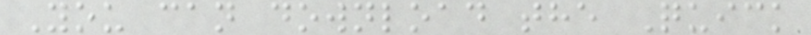You can download the Quick
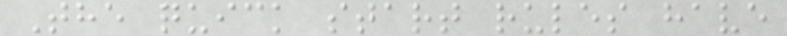The quick start rules have
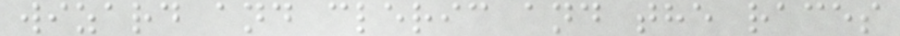wizard and cleric and the races
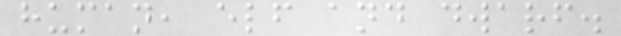human, elf and dwarf.
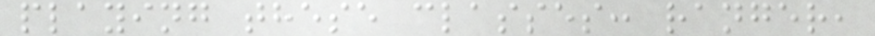playing these classes: ranger,
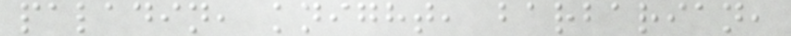paladin, knight, barbarian,
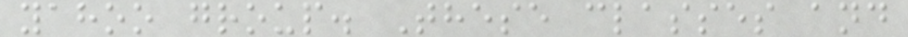yahoo group. These classes and
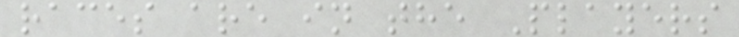races are in the Players
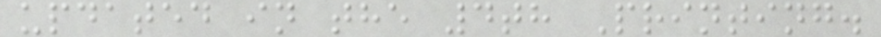updated in the 4th Printing.
